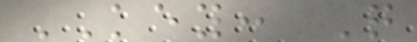KEY: Q
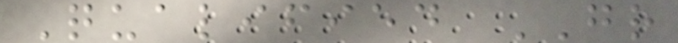Qualified GR
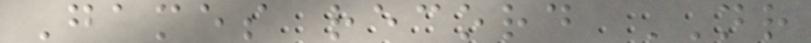Games record NR
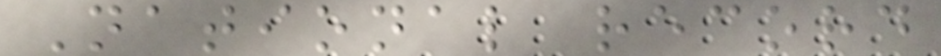National record
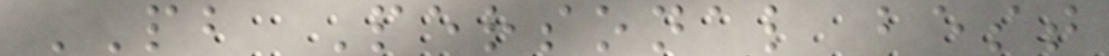PB Personal best
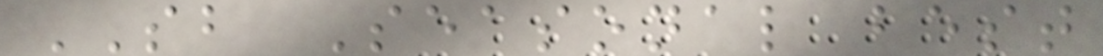SB Seasonal best
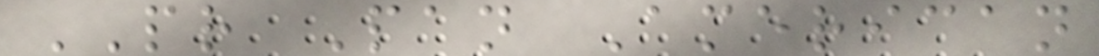PR Pan American
